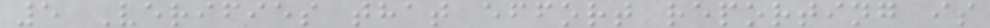5 Verifies that effort reporting is
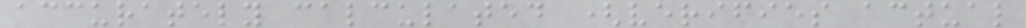accurately calculated (verifies actual
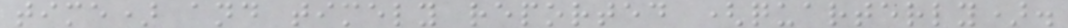time) and timely reported (quarterly).
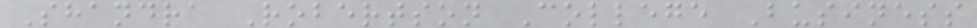Shandra Robertson College Business
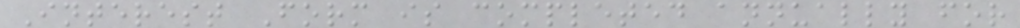Interest Form is completed annually for
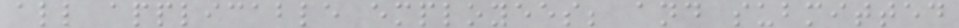all applicable employees; and submitted
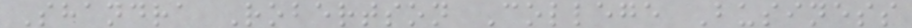Shandra Robertson College Business
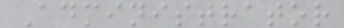Administrator
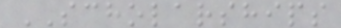SCHOLARSHIPS
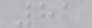81
